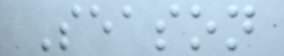Season
